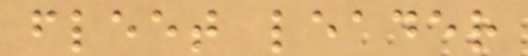fleet leader
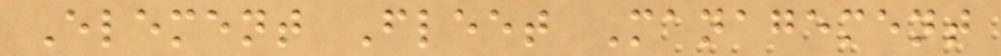Element Fleet Management
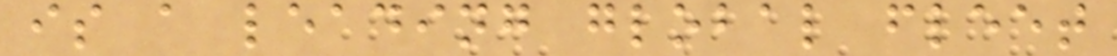is a leading global fleet
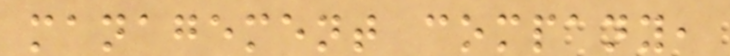management company,
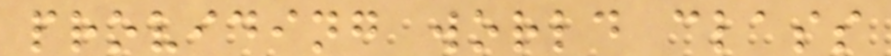providing world class
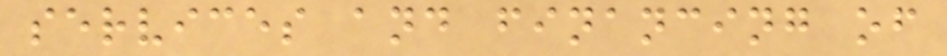services and financing of
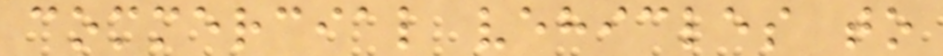commercial vehicles to
